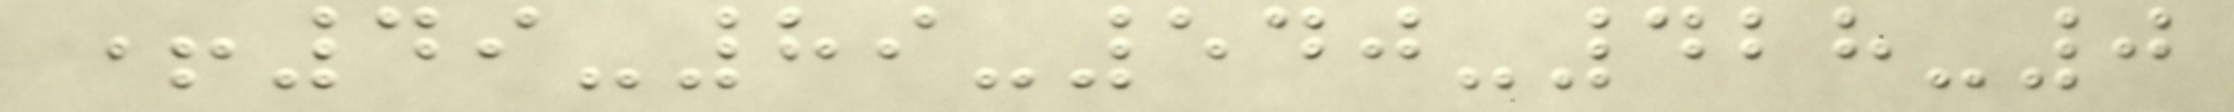+49-89-540-428-0
